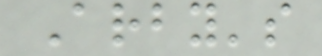Arby's
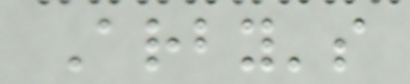Arby's
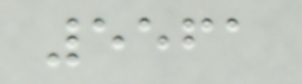5561
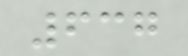637
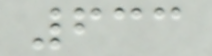633
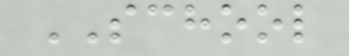SCHOOL
